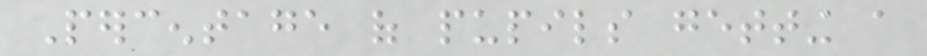Percentage of pupils getting a
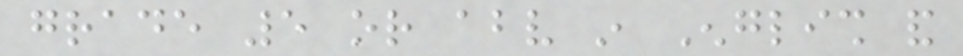grade 5 or above in English and
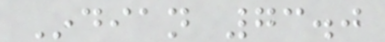Indian 73.0
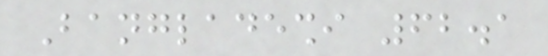Bangladeshi 62.1
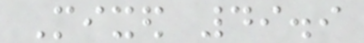Mixed 49.9
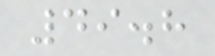49.8
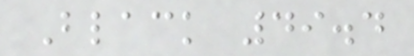Black 49.4
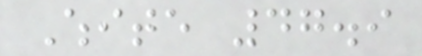White 47.9
